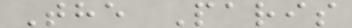The Paris
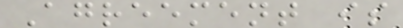Agreement is
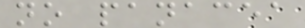no panacea
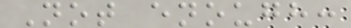Not enough:
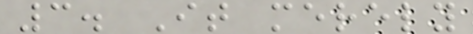3. It merely
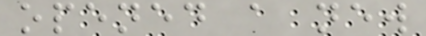opened a new
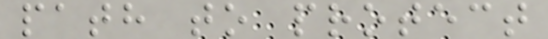path to protect
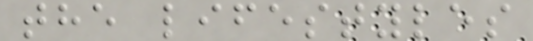the lifestyles
